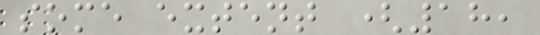some extent (18,
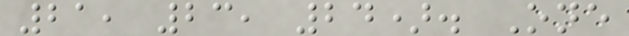21, 23, 24). One
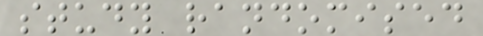study randomised
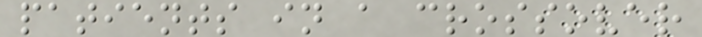patients in a crossover
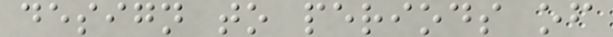design to periods of
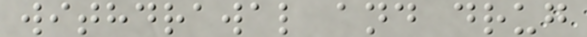withdrawal and drug
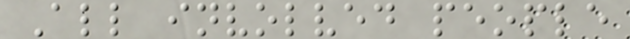All involved people
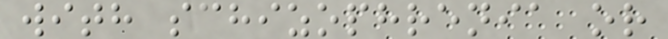with schizophrenia or
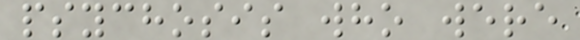psychosis who were
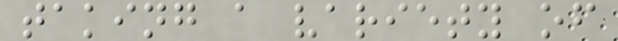taking a variety of
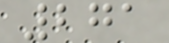271
